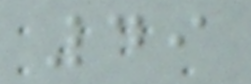49
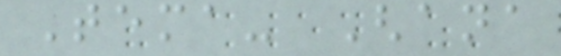Tema- Ghana
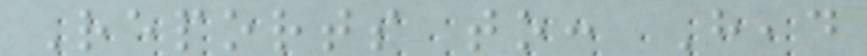Reports to: Head
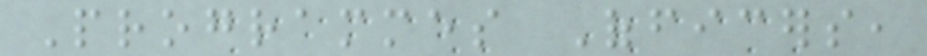Programmes Officers,
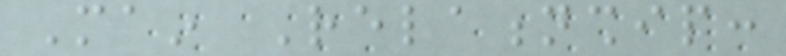Main Relationship:
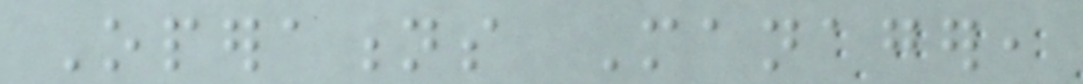Operations Manager,
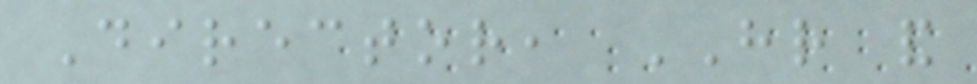Director, HR and
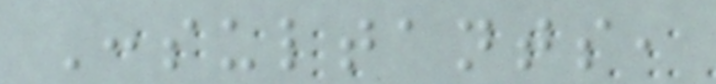Consultants,
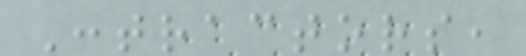Contractors,
